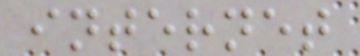internet
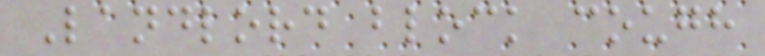Landlord block cough
